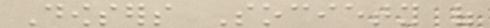Dowsers Society of
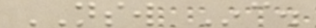NSW Inc.
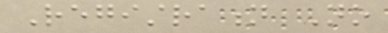Registration No
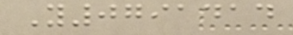Y0791414
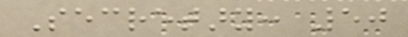Secretary: 50
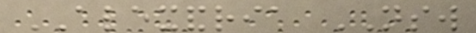ALEXANDRIA NSW
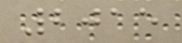2015
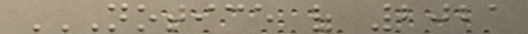NOTICE OF 2021
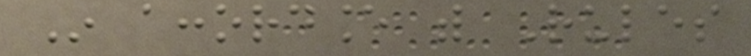In accordance with Rules
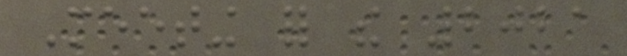Meeting for the 2021
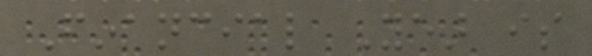Financial Year is
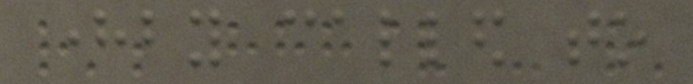hereby called to
